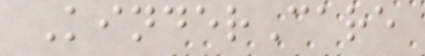KinderCare
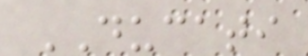DUCATI
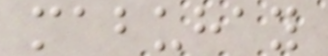mabuhay
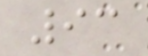93
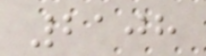2108
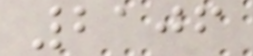2106
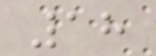18
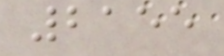2155
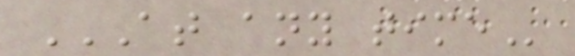AT ANY TIME
